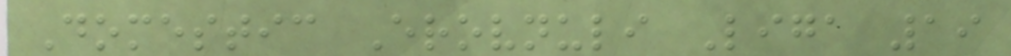Domestic Erovnuli Liga 19
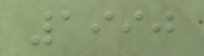1990
